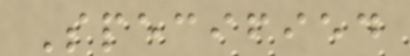Specified
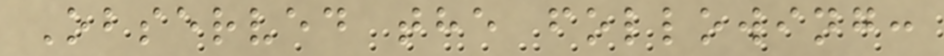Observed the following:
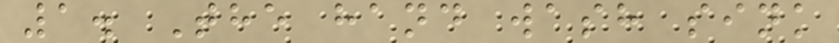1. The hand wash sink
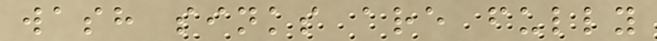wash sinks are fully
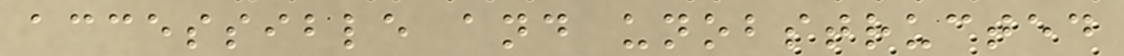accessible and unobstructed
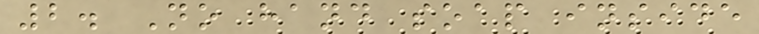2. No hand soap inside
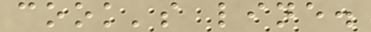cook's line.
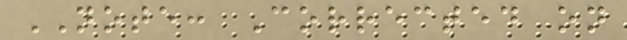NOTE: Corrected on
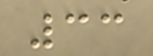33
